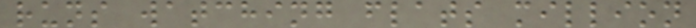runs watching flats million
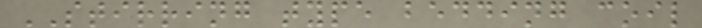STIRRING type bedding coil
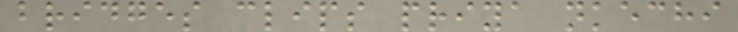bridges clips priya nkechi
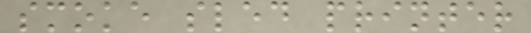smoke sled printer
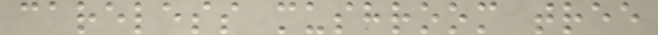careless mushroom tree
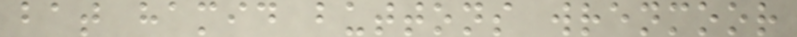bat hamid buttons wrenmoor
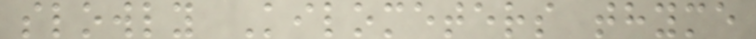slowly Kilometers thyme
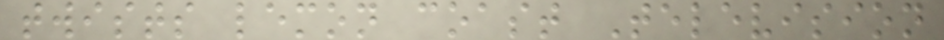twists lemon coast Television
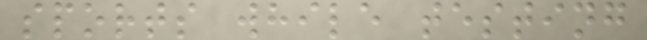sports while testing
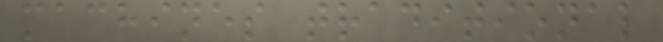machines traditional
